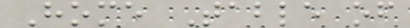Home Table of
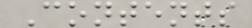Contents
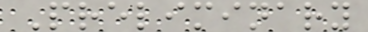Preliminary
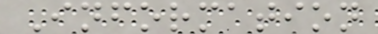Information
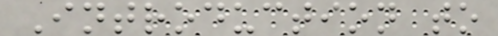Introduction to
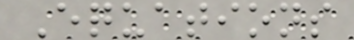Equations
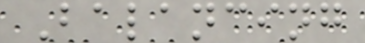Balancing
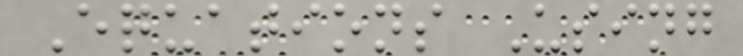Equations Using
